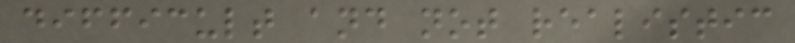difficult and not realistic
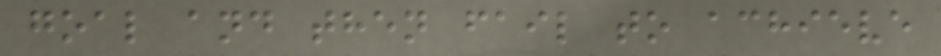goal and then fail to achieve
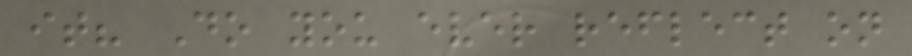it? Do you ever reflect on
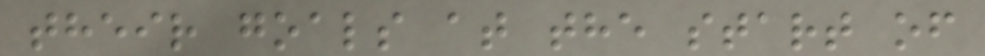their goals at the start of
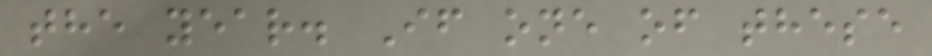the year. If one of these
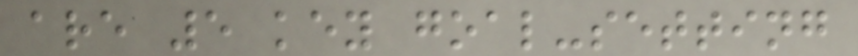are 5 key goal-setting
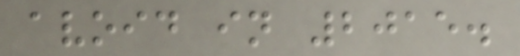avoid in 2015.
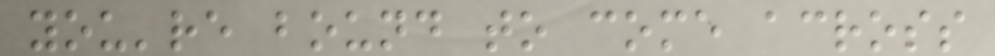you're bound to come across
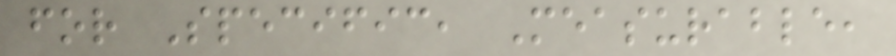for Specific, Measurable,
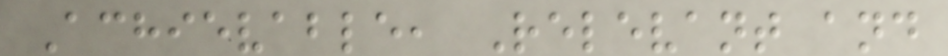Achievable, Relevant and
